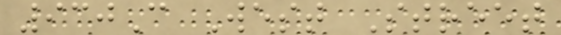930C West Street
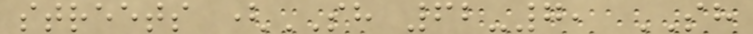streets (SH 62-7, SH
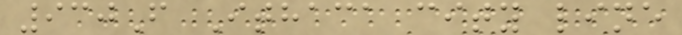930F Ithaca city line
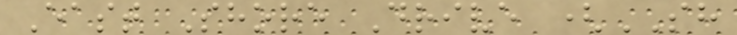East Shore Drive (SH
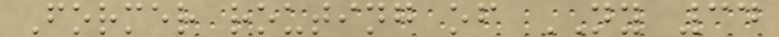Former routing of NY 34
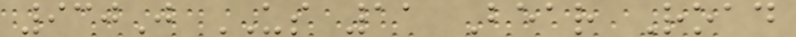930J US 11 Bear Road
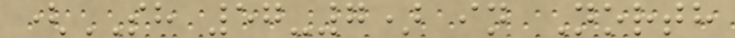(SH 57-7) in North
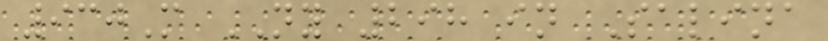930M NY 298 in Salina
